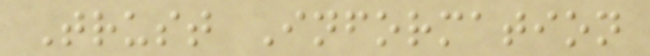Trust Information
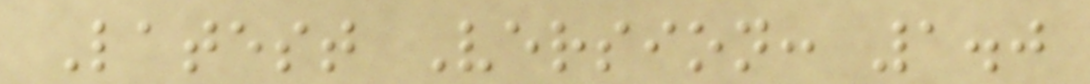Latest Version: 1.0
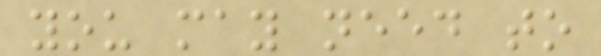you may need to
